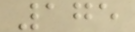175
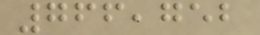766,752
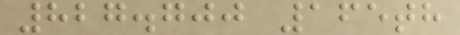827.700 165th
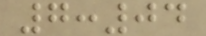7:04
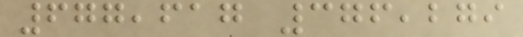677,617 376,279
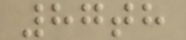87th
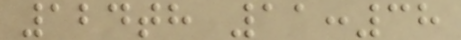124th 11:38
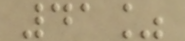41%
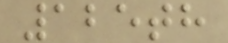125th
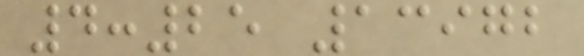4:25 13972
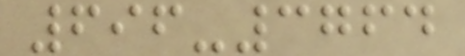696-3764
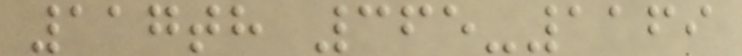117th 365-1169
